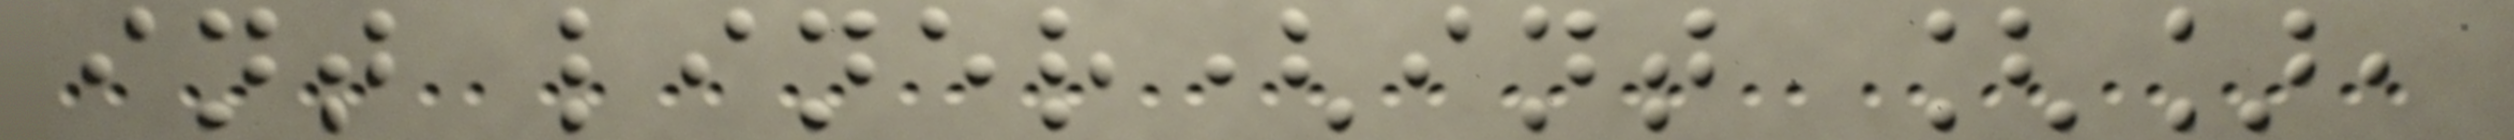int liner(int [],
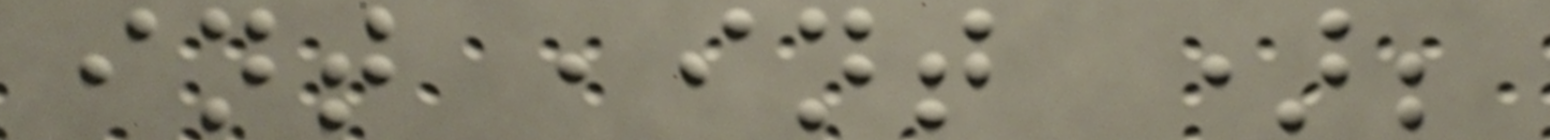int ,int );
